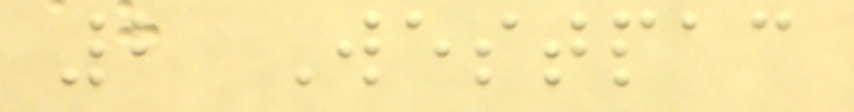2 Westpac
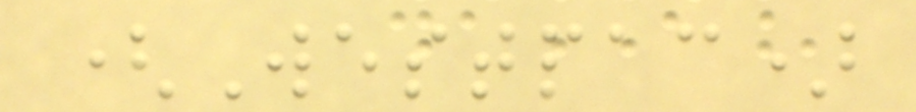(Westpac)
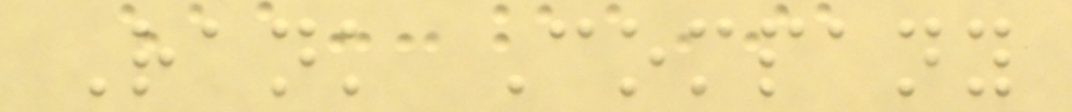Rank Company
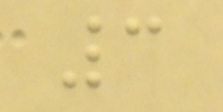3
